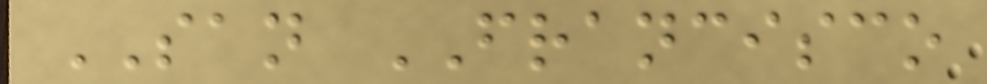SAN FRANCISCO
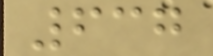637
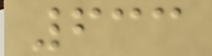633
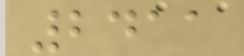2411
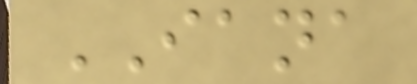IANA
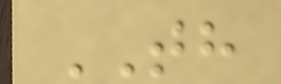TH
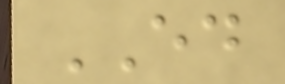ED
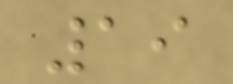19
